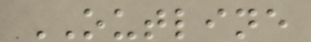OUTLINE
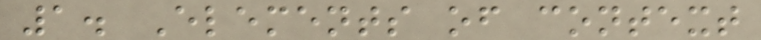1. Elements of context
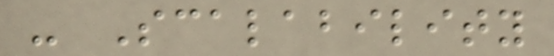- Scalability
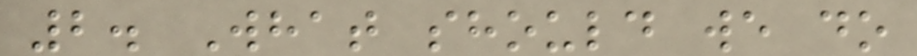2. What should we do
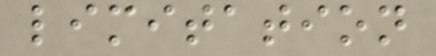limitation
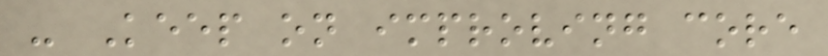- Keep on improving core
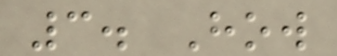3. How
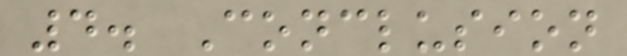4. Conclusion
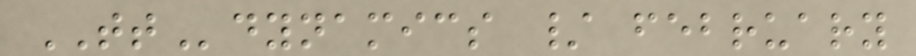TTdynamics / february
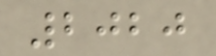2020
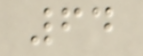64
